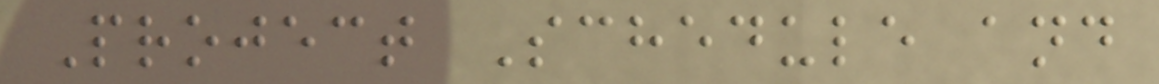Project Schedule and
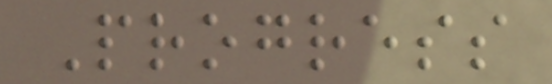Progress
